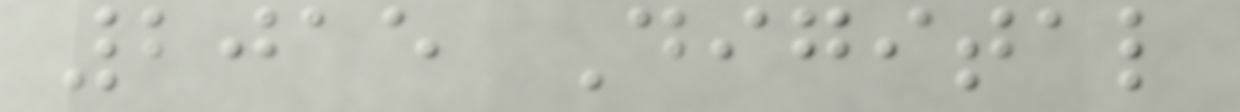2015 Digital
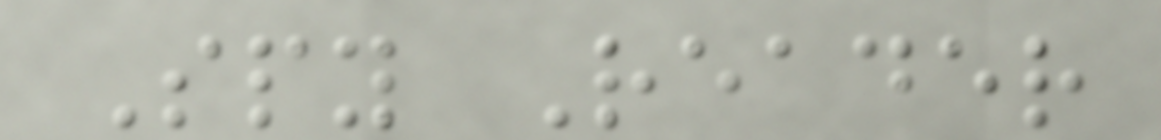Spy Reader
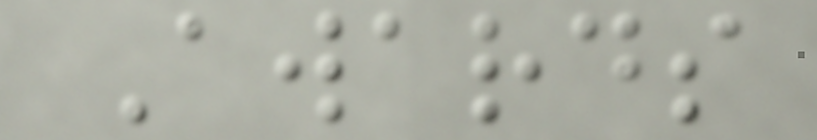Awards
